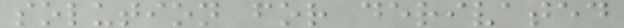solution for derivated
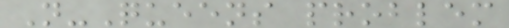N-Queens problem
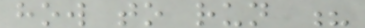how to run ?
